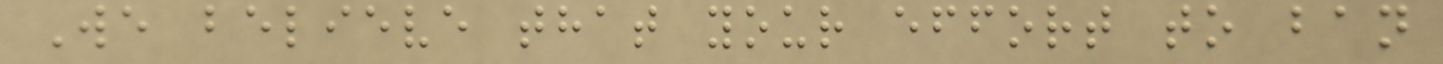We believe that your effort to ban
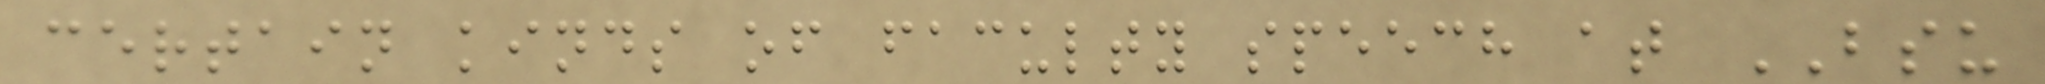certain kinds of faculty speech at BSU
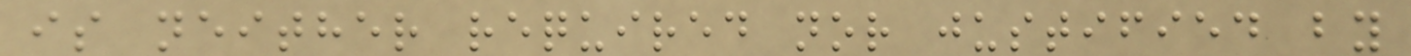is neither required nor justified by
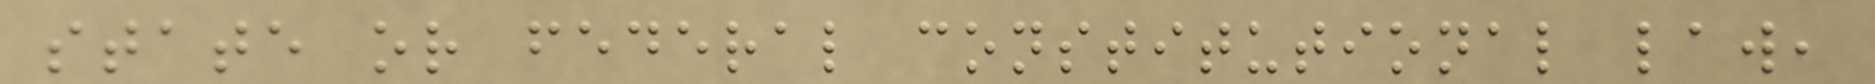state or federal constitutional law,
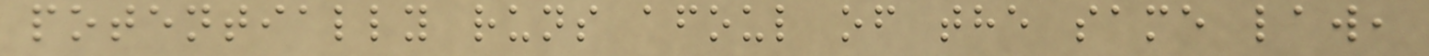potentially runs afoul of the same law,
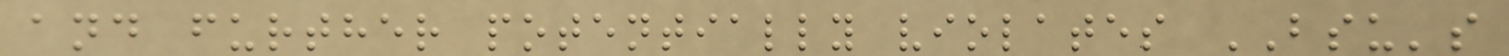and further potentially violates BSU's
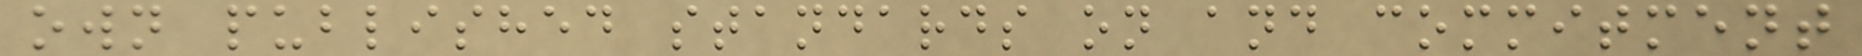own published standards on and commitment
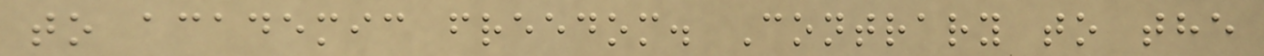to academic freedom. Contrary to the
